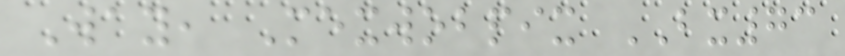Way, Mexwobpix BX73
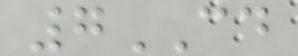7CD
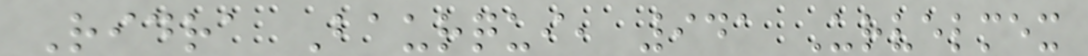Ridra Baurqui, 941 Urvelmex
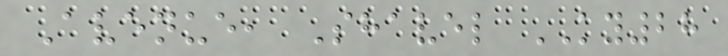Avenue, Shavel KY28
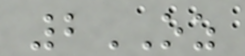2OZ
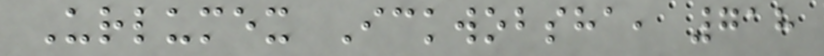Urlumex Ickwobsha, 718
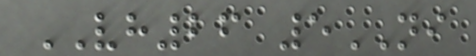VH26 5NI
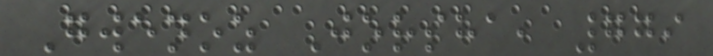Gwenoz Jorsha, 779
